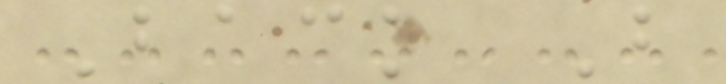Back B
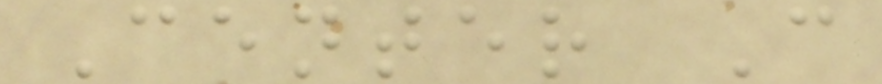Center C
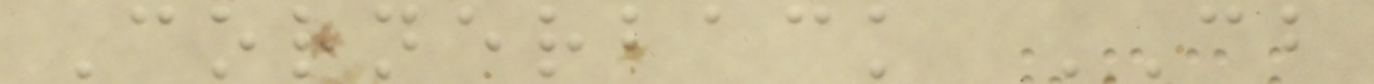Cornerback CB
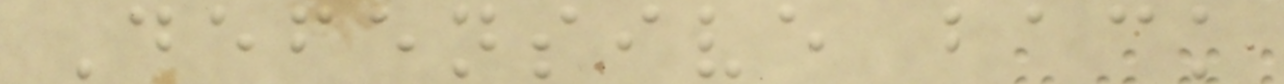Defensive back
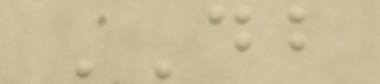DB
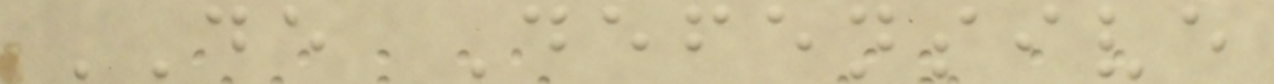DE Defensive
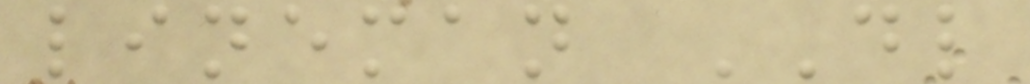lineman DL
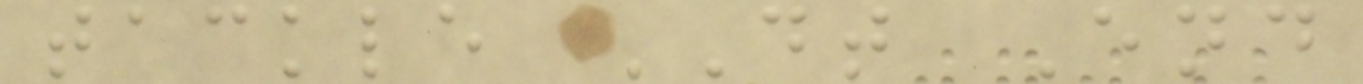tackle DT End
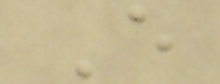E
